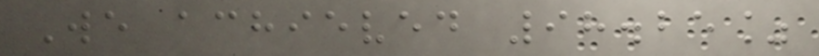We achieved 98.25%
